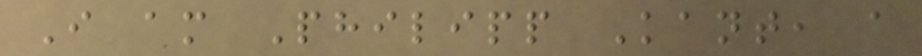I am Philipp Kant, a
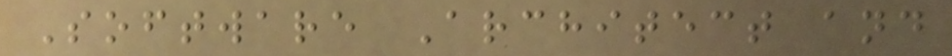Software Architect and
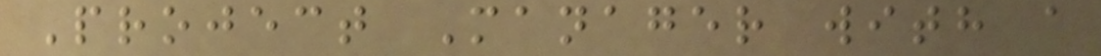Project Manager with a
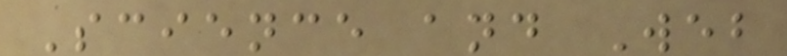Science and Web
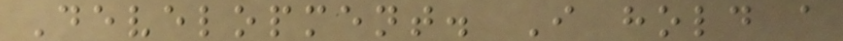Development. I hold a
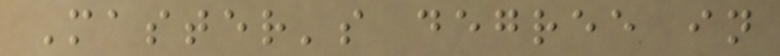Master's degree in
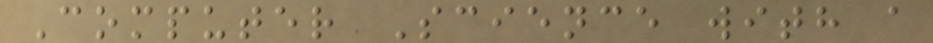Computer Science with a
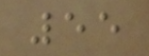55
